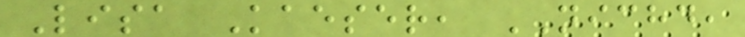Lisa Kaeser, NICHD,
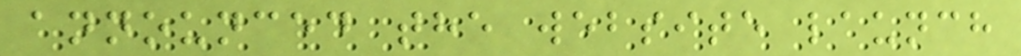announced the website launch
